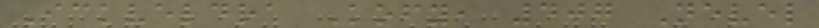Ickveldra Kofy, 407 Nevel
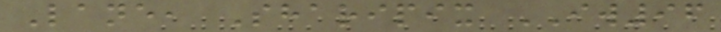Lane, Sharipix IW96
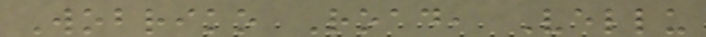Wobriko Road, Vellu
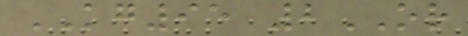KG95 2OR
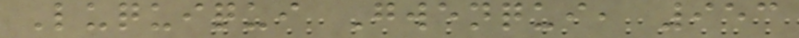Luquiqui Gwenqui, 953
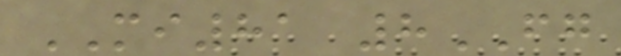MI81 8FG
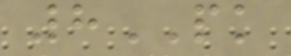8PK
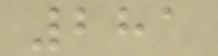281
